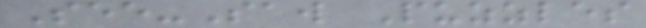See-Saw Puzzles
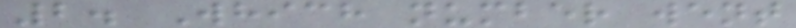2. Which number went
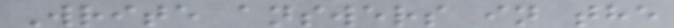Write answers in the
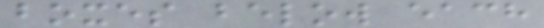boxes below each
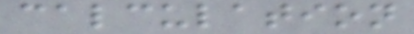calculation
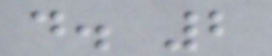d. 2
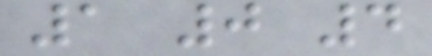1 0 4
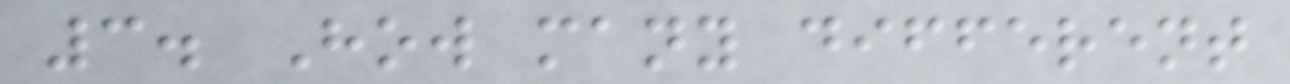3. How many different
